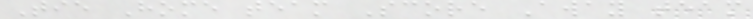Tie Home team Score Away team
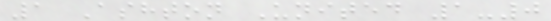1 Ashton United 1-0
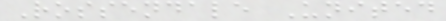Rossendale United
